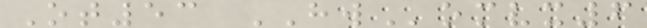Ot53 HWomvx6
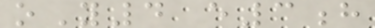oY4 e3h
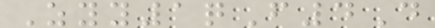Zyy1qF4D
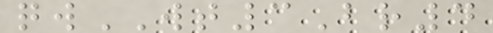qwWT3Br4
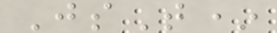JsT*
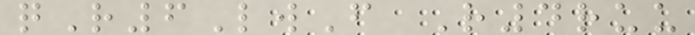qR6LwF R4ruu
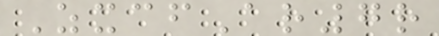ZxcfAr7r
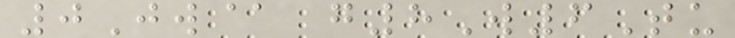0Jw@ g8W6Tu
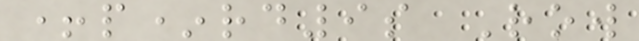+p*rd9s Row
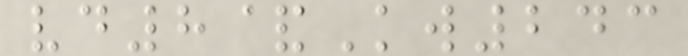vd8&Kw243
